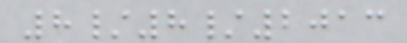8/8/2013
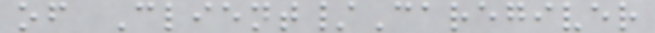of Client/Caregiver
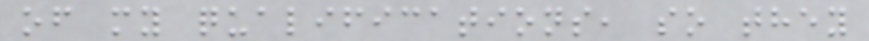of my qualifications, so they
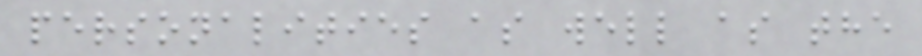personalities as well as the
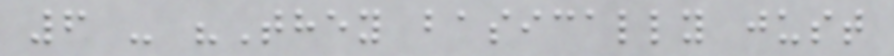6 - "They basically just
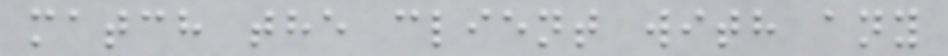match the client with any
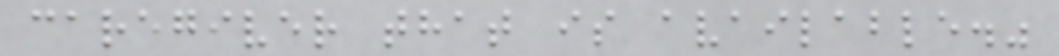caregiver that is available."
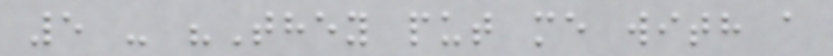5 - "They put me with a
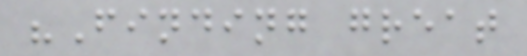"Finding great
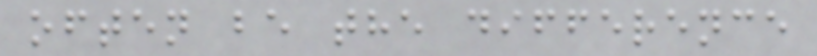often be the difference
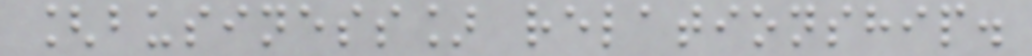[business] relationship.
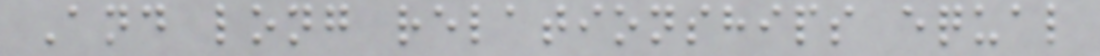And long relationships equal
